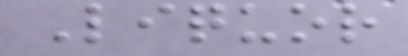Liquor
